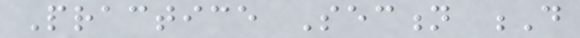Practice Section D
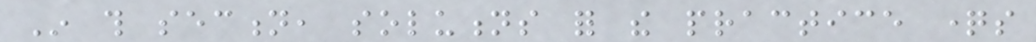In this section, solutions for the practice questions
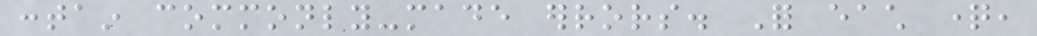contain commonly-made errors. For each question,
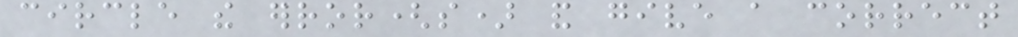circle the error(s) and give a correct
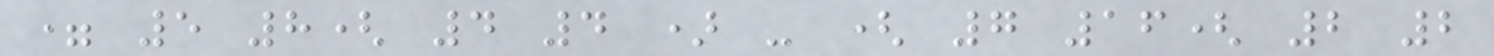= 5 8( 4 4 ) - ( 7 16( 2 2
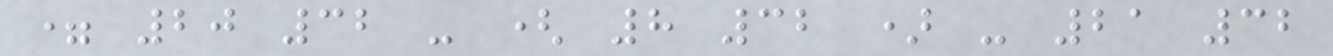= 20 32 - ( 8 32 ) - 21 32
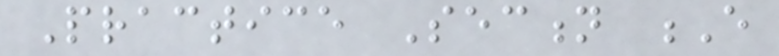Practice Section E
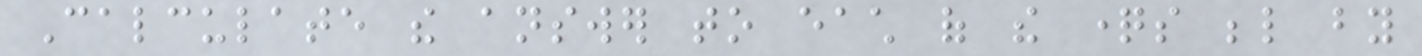Calculate the answer to each of the questions below by
